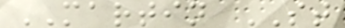MARTIN ST
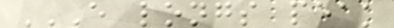E LONGS PEAK
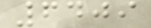6409
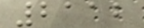2112
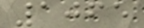1065
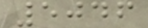5046
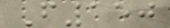F150
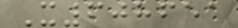X608651
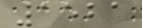1521
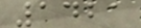1421
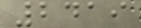2419
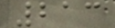213
